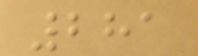281
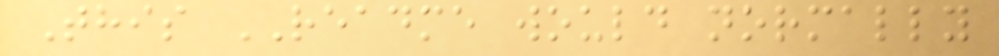This README would normally
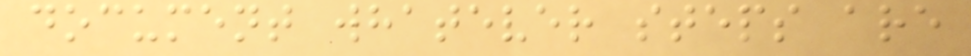document whatever steps are
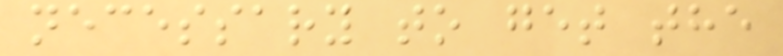necessary to get the
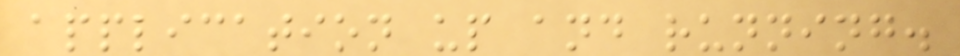application up and running.
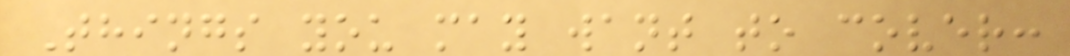Things you may want to cover:
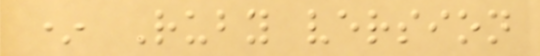* Ruby version
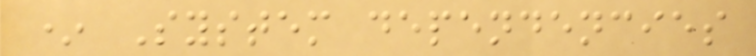* System dependencies
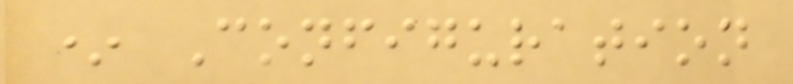* Configuration
